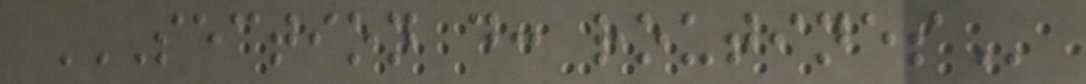SECTION D: ROUTINES
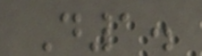D1.
